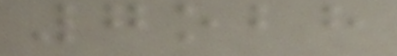7obh
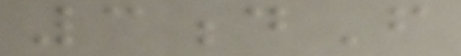3dF
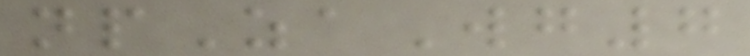npZaWg7
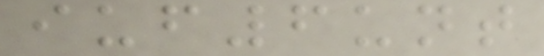iuf6unt
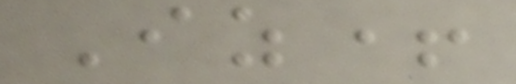Iz+
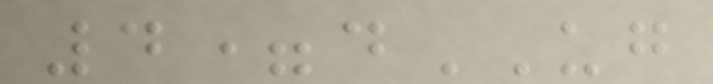4=dUG
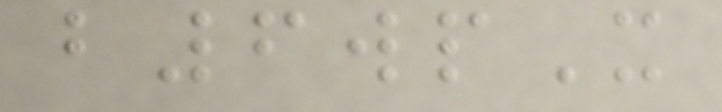b6wpX
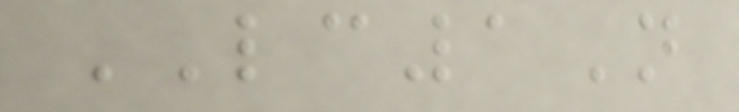LC1N
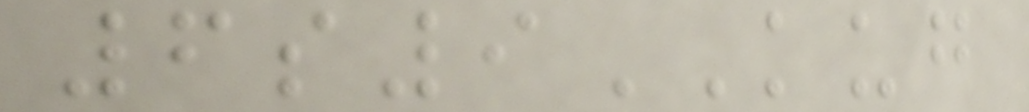6s9KUG
